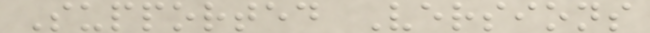Supported Versions
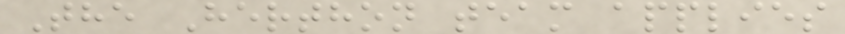The Herthon team applies
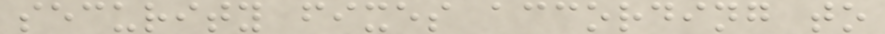security fixes according to
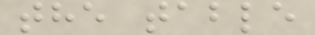the table
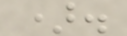).
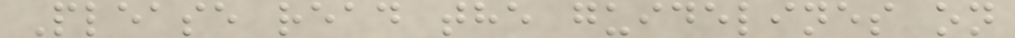Please read the guidelines on
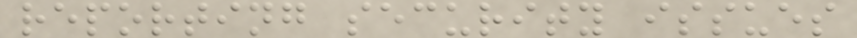reporting security issues
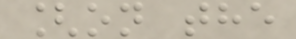[on the
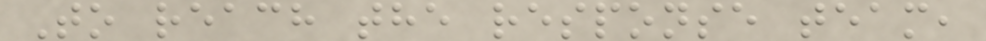To reach the response team,
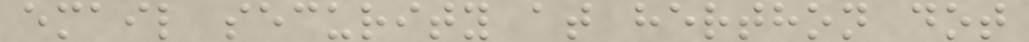email security at herthon dot
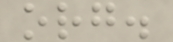org.
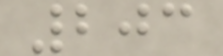203
